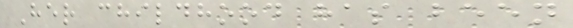Her childhood has been
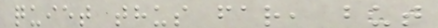quiet thus far, but
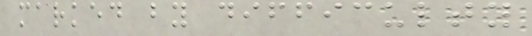marked by difficulty
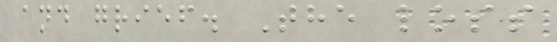and grief. The loss
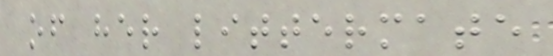of her littermate
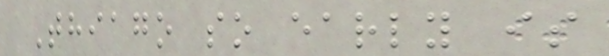Thiago so early is
